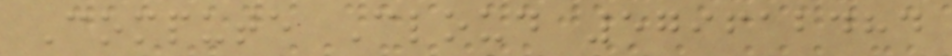Compute Cloud 579612484
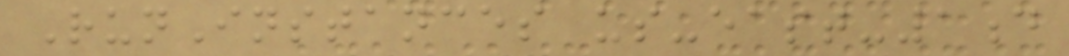RunInstances us-east-1d
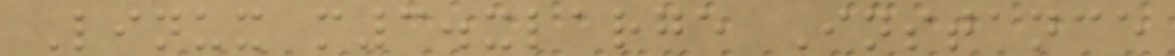Linux m3.xlarge Instance
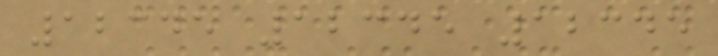12345 12345 12345
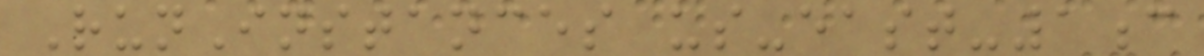RunInstances us-east-1c
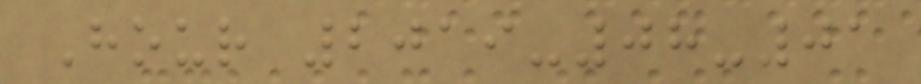Hour 2019-08-01
